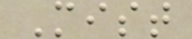Mist
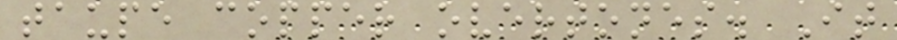taupe copper overtones. It
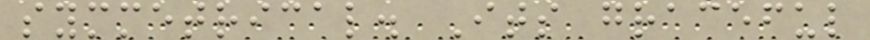symmetrical. Its graceful
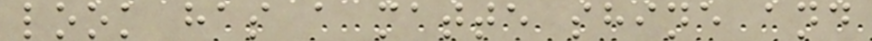look has a matte shine and
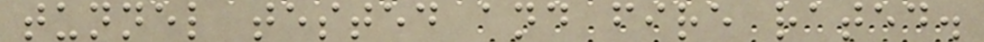tunnel tested and fire rated.
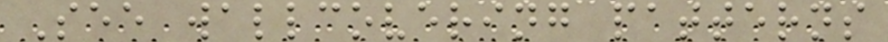See wallcovering patterns
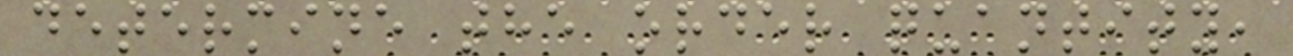determine the order quantity,
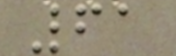61
